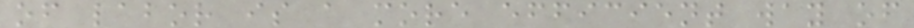of labor is a more efficient way of
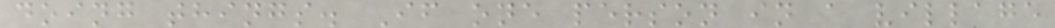doing things. If one person in a village
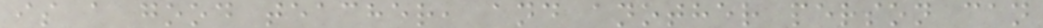is a good teacher, and another person can
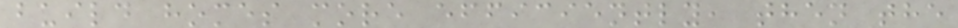build homes more efficiently, then the
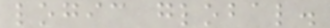logic global.
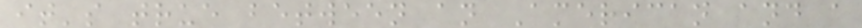it's true between an American and a
